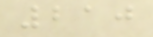210
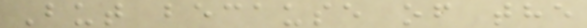But because of the
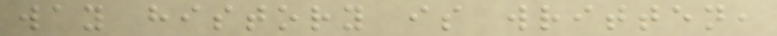way history is written,
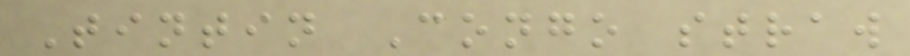Tintin Congo straw
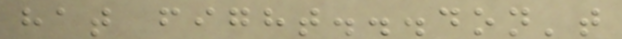hat fight...don't
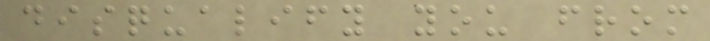disqualify you from
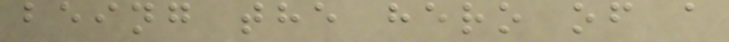being the hero of a
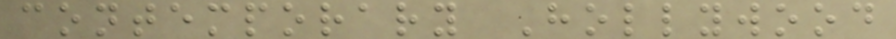contemporary Hollywood
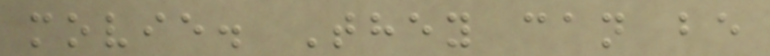movie. They can be
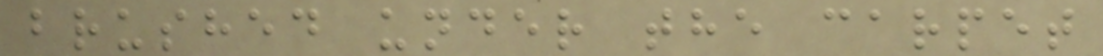brushed under the carpet
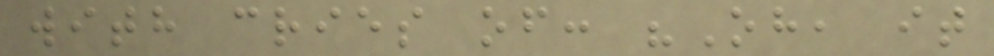with cries of: "Oh, it
